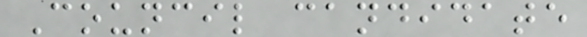Council candidate
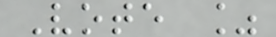Vote %
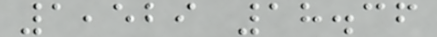1,529 18.36
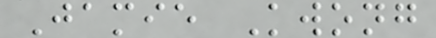Jamie Kwong
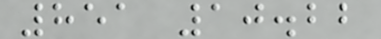851 10.22
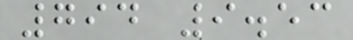794 9.53
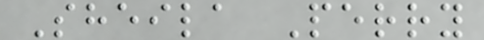Sheila Perry
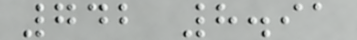742 8.91
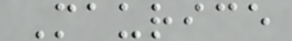Maurice
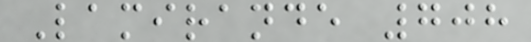Lamirande 708
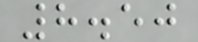8.50
